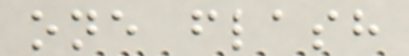one flash
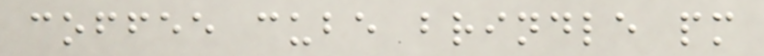coffee cube brindle pm
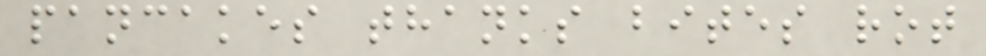pancakes thanks bites rot
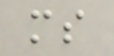ms
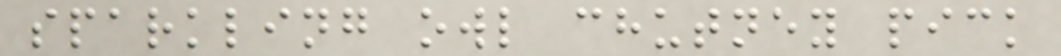sparkling owl chutney pick
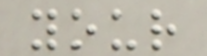your
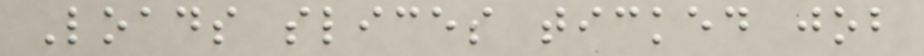Loads slices ticked job
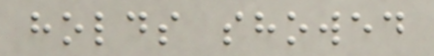holds showed
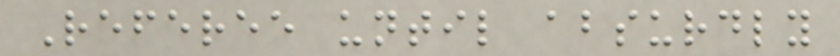Referee until absurdly
